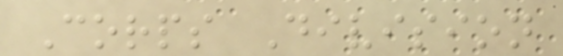Corps Division
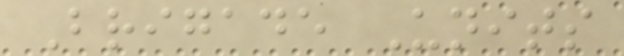Brigade Units
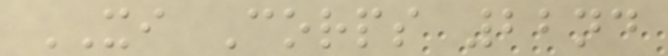XI Corps 22nd
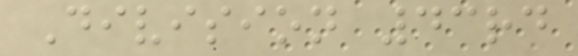Division 43rd
